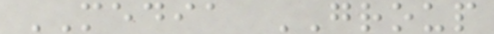MEDIA GROUP
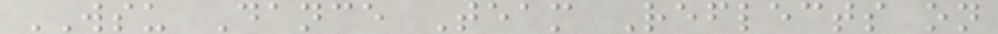WSU Dance Team Reflects on
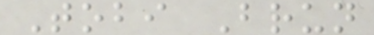Tobi Brun
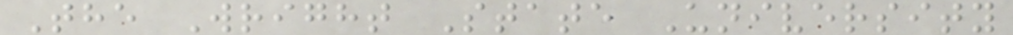The Wright State University
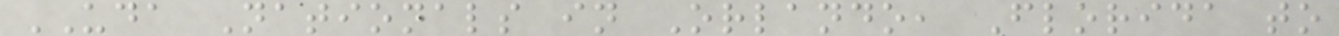UDA Nationals in Orlando, Florida to
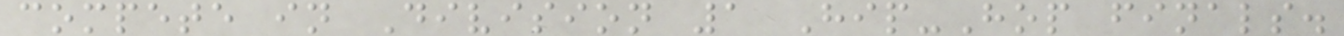compete in Division 1 Hip-Hop finals.
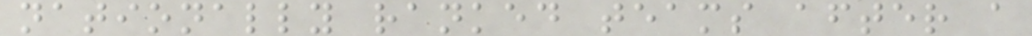nationally ranked teams after a
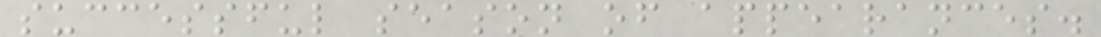successful season of appearances.
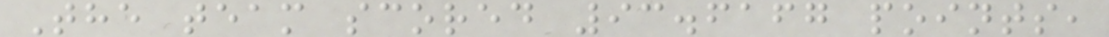The team scored 93.6167 points,
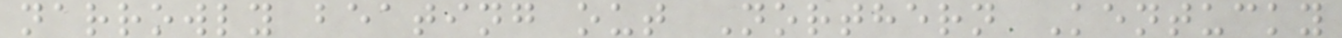narrowly beating out Northern Kentucky
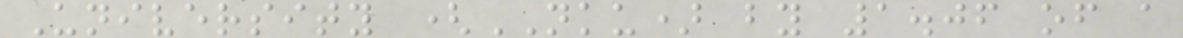University (NKU) by 1.06 of a
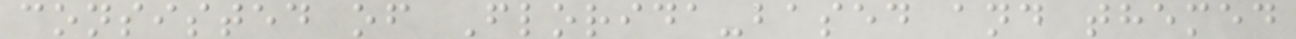consisted of Florida-based and themed
